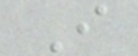I
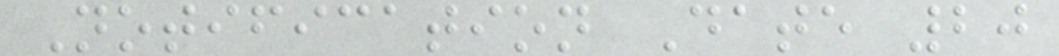Notification Date 20
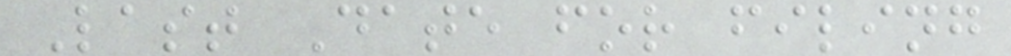Last Date for filing
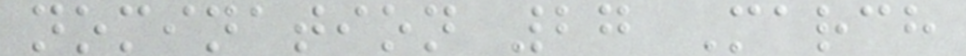nomination 27 March
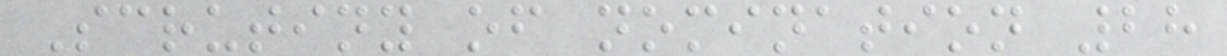Scrutiny of nomination 28
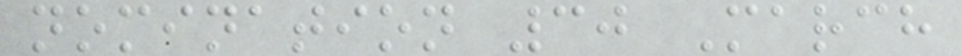nomination 30 March
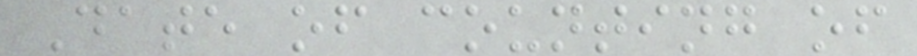Date of counting of
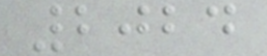2024
